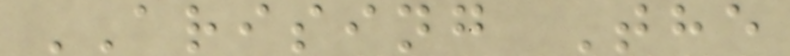ARISING The
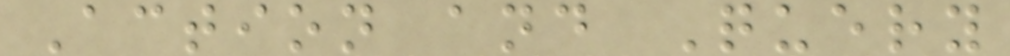Action and Query
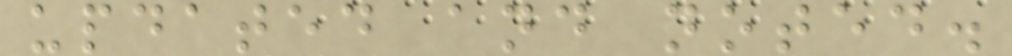updated and noted.
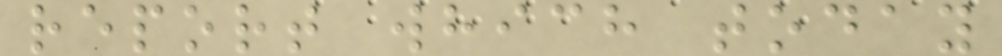report which today
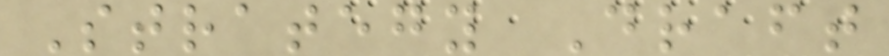Strategy Draft
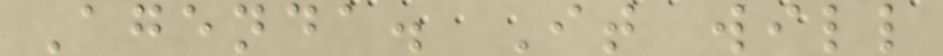Agenda. It will
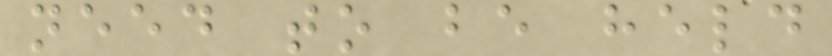need to be held
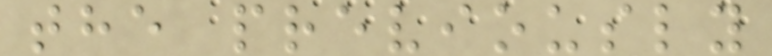the previously
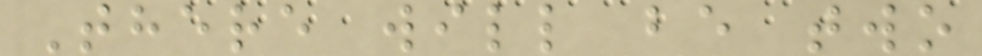There will be two
